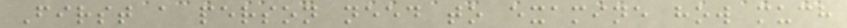First a person need to examine how much
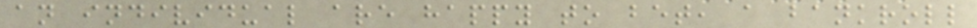an individual are happy to bet, a bankroll
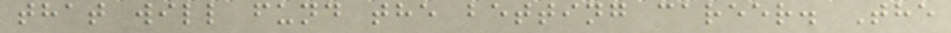that will fund the betting career. The
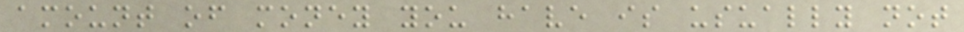amount of money you have is usually not
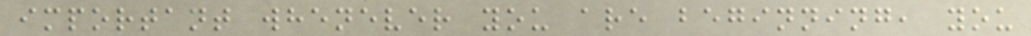important whenever you are beginning, you
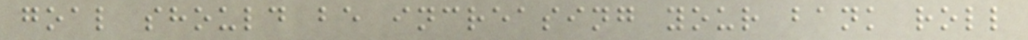goal should be increasing your bank roll
